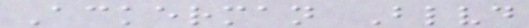Ackerman Blvd
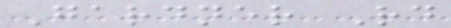Gardner Rd
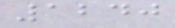1240
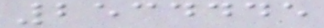2534445
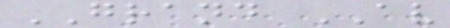GRAND AV
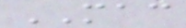MAC
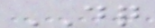DQ
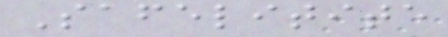Safelitite
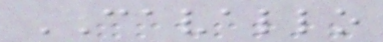CAVALLO
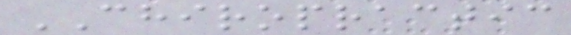CHIROPRACTIC
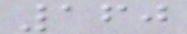160
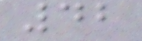42
